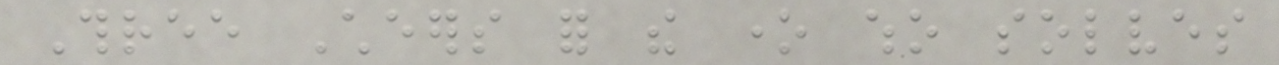Three Cheers for the one who solves
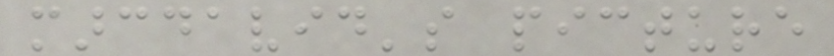marcdavid's picture
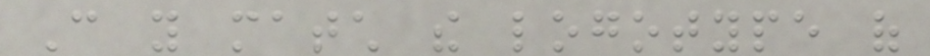Can you match the logotype of
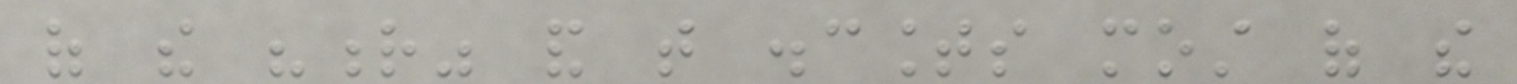of the "r" and that discounts most of the
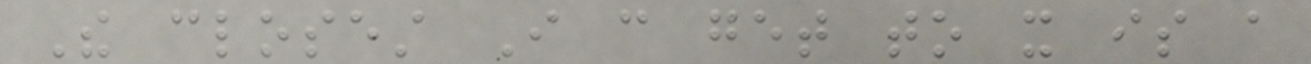The closest I can get to it is a
